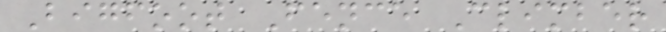Bigfoot Fence Climber
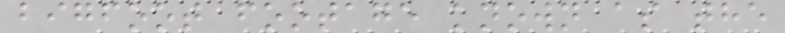bigfoot footage known as the
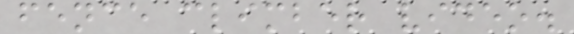fence climber video.
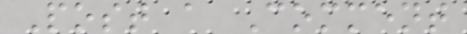Post a Comment
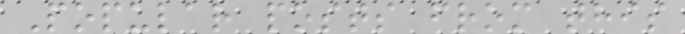Popular posts from this
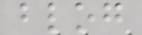blog
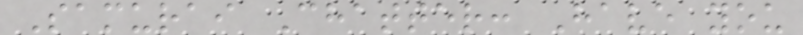Samurai Chatter: Have you
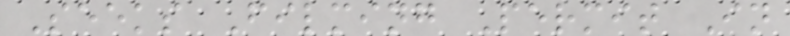Seeks Filming Permit In
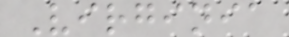Virginia
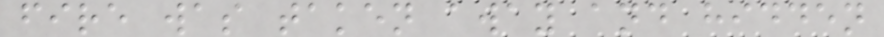fire was taken away and hidden
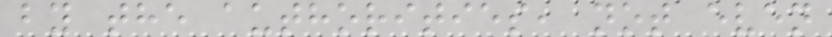by the authorities, not even
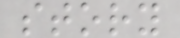story
